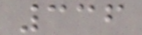336
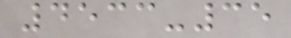4533-35
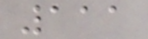111
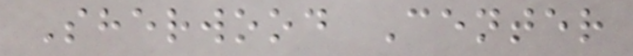Sherwood Center
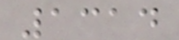1314
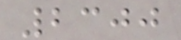2300
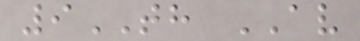9TH AV
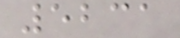5231
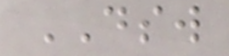DSW
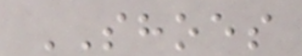SHOES
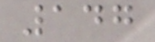147
